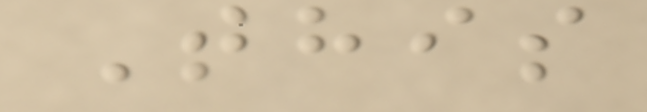This
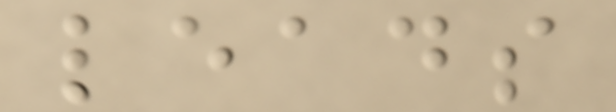leads
